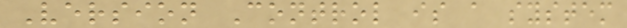Version Control is a system
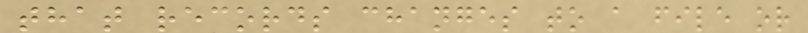that records changes to a file or
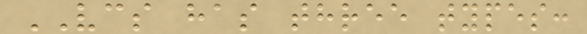VCS has three types:
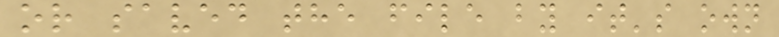or saved the file by it's own
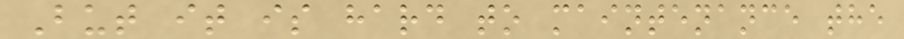But it is hard to maintenance the
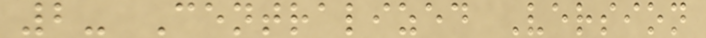2- Centralized Version
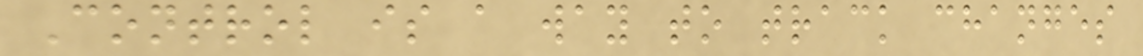Control is a way to track changes
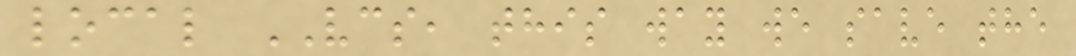local VCS, this way we save the
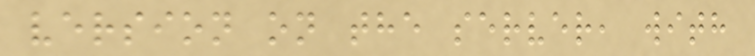version on the server, with
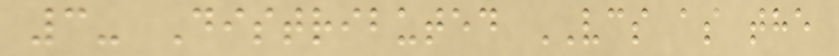3- Distributed VCS as the
